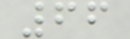66
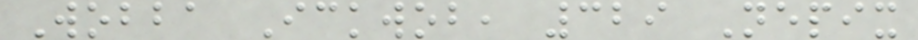Wobba Ickwob, 329 Nepix
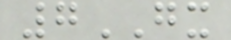7GX
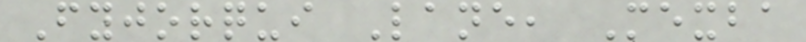Fyjorqui Lane, Mexba
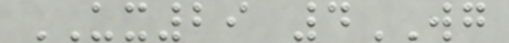UX29 4WG
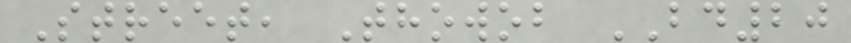Street, Thowob BD20
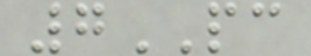7PC
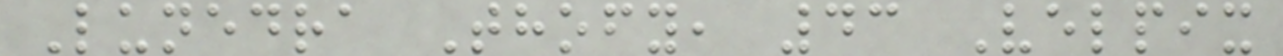Lunedra Thofy, 43 Velpix
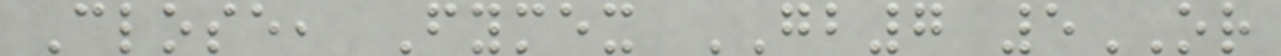Close, Fymex GB7 5OR
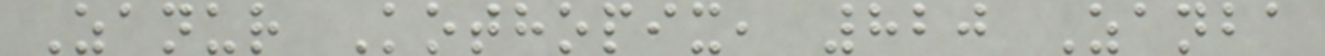Zanur Kothopix, 820 Zanba
